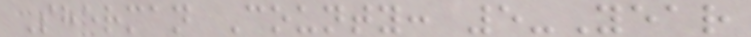Sherman County: 5-Year
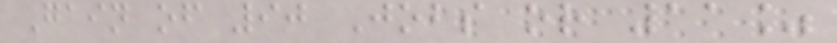Gain of 90 Jobs or 11%
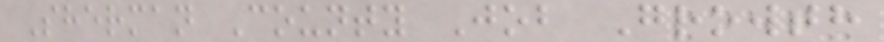Sherman County Job Growth
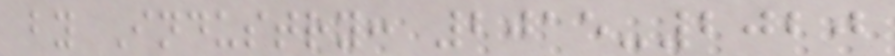by Industry: 2015-2020
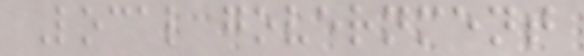Local government
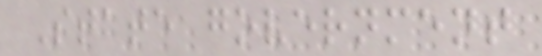State government
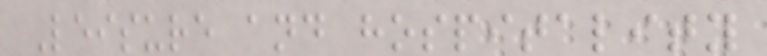Leisure and hospitality
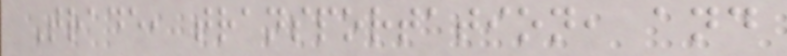Trade, transportation, and
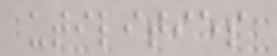utilities
